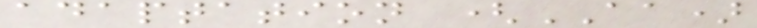adaptation (AA)
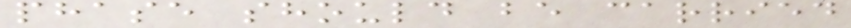phase should be carried
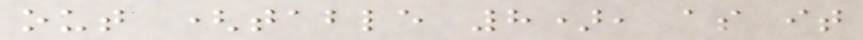out (table 8), as it
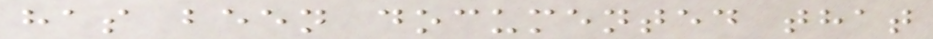has been documented that
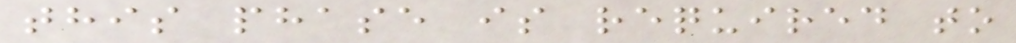this phase is required to
